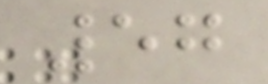57
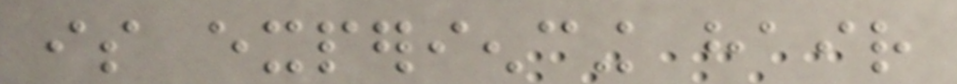is experiencing hair
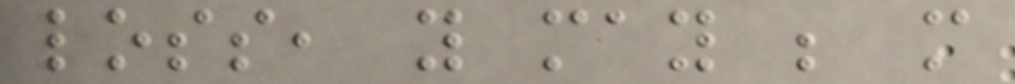loss, you may be more
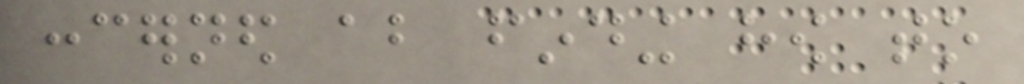concerned about finding how to
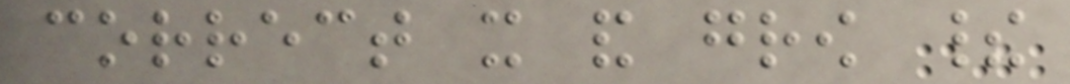correct it and grow their
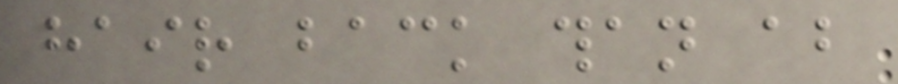hair back than about
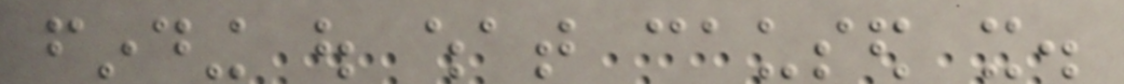finding out what caused it.
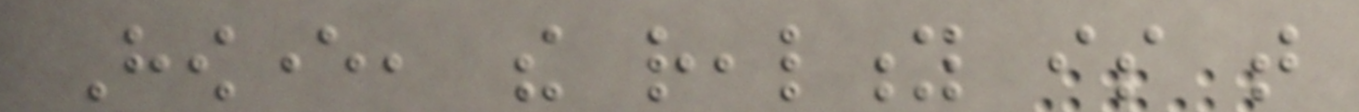However, the reality is that
